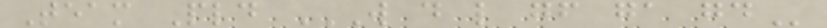Team Pld W D L GF GA GD
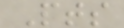Pts
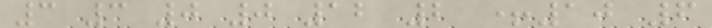3 3 0 0 12 2 +10 6
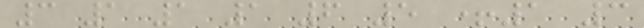3 1 1 1 6 5 +1 3
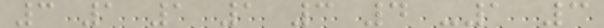3 1 1 1 3 4 -1 3
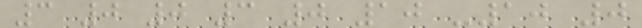3 0 0 3 0 10 -10 0
